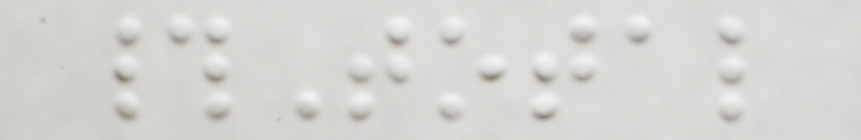#Total
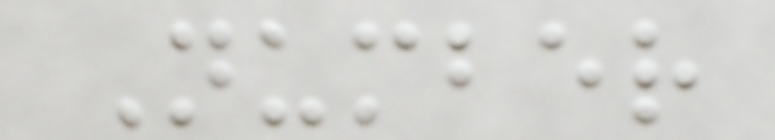Number
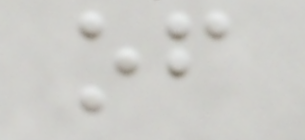of
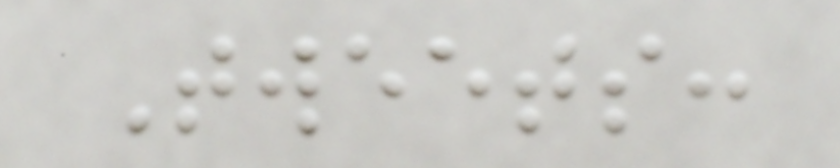Tweets:
